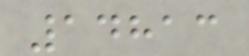14813
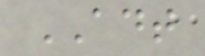ADT
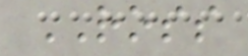ROSS
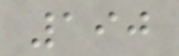190
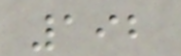192
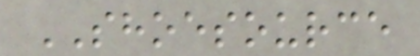SHOESOURCE
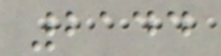2144
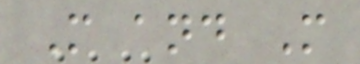M and M
